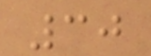30
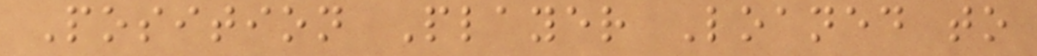Position Player Loaned to
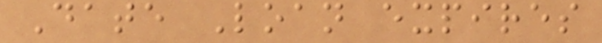Date Loan expires
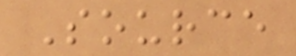Source
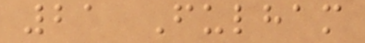21 Fulham
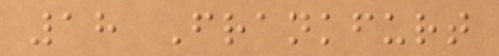18 Frankfurt
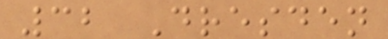32 Dresden
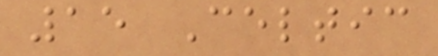15 Celtic
